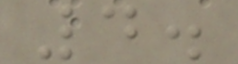4.
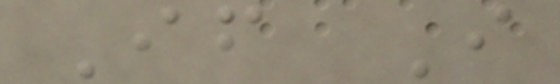If I
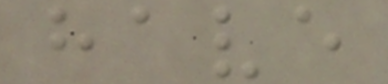have
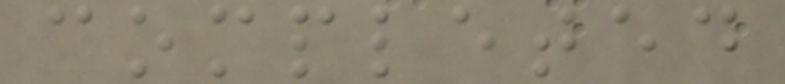completed
